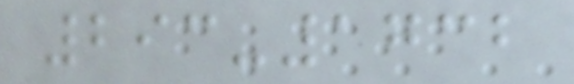293-1732
